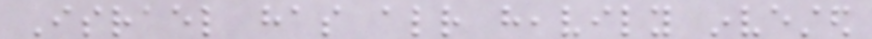Israel has already heavily invested
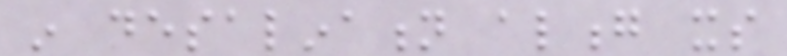in desalination along its
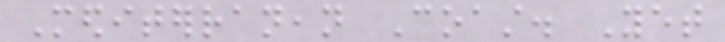Mediterranean Coast. Yet
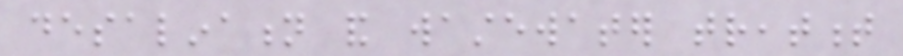desalination and wastewater treatment
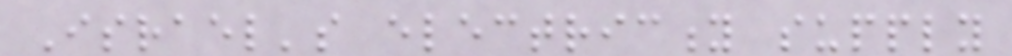Israel's electricity supply
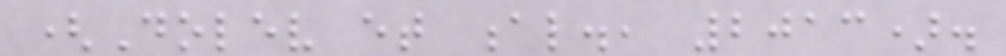(Dolev et al., 2013).
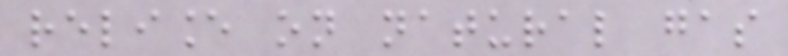reliance on natural gas
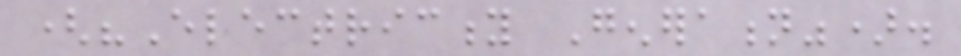("Electricity Generation").
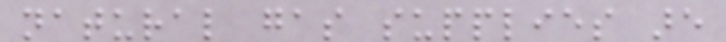natural gas supplies are
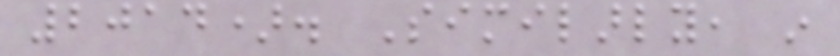2014). Similarly, in
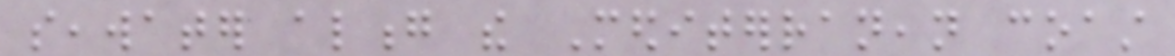seawater along the Mediterranean coast
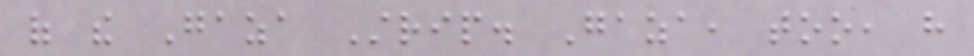of the Gaza Strip. Gaza, too, have
